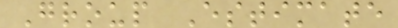Group Estimate
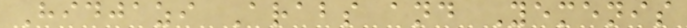Hidjazi Arabs and Yemenis
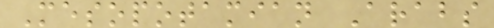Mesopotamian Arabs
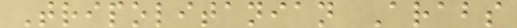Tripolitanian Arabs
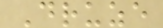Druze
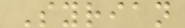Syrian
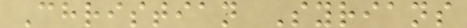Christian Syrians
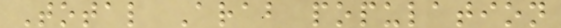Total Arab population
